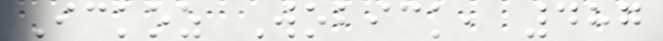Ickoz Wobick, 487
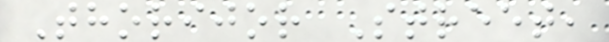Thorijor Street,
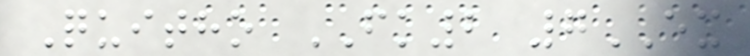Quitho FK2 7EX
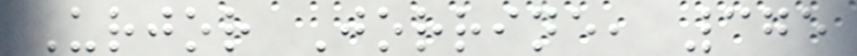Urjor Jorrine, 375
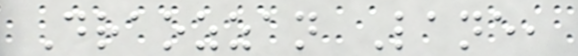Draozzan Lane,
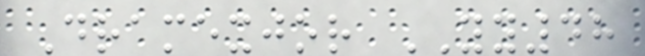Dramexjor YY48
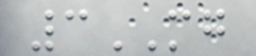3MG
